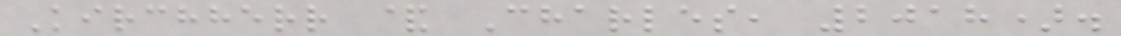Kirchherr & Charles, 2018).
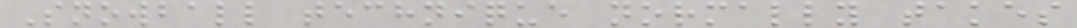Snowball technique normally takes
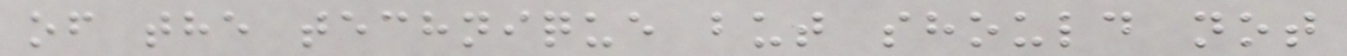of the technique but should not
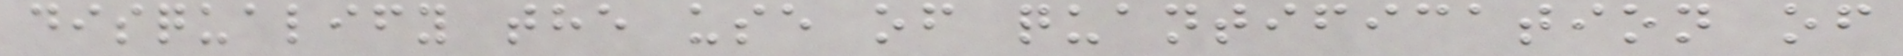disqualify the use of quantification of
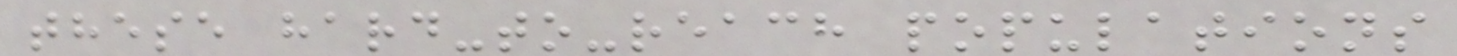these hard-to-reach populations
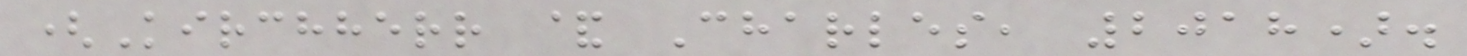(Kirchherr & Charles, 2018).
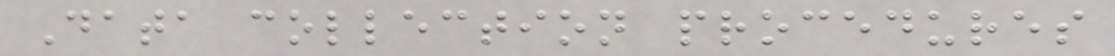Data collection procedures
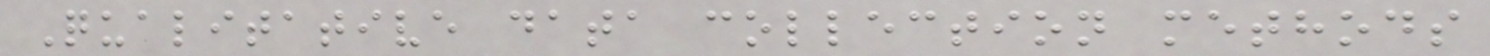Qualitative data collection methods
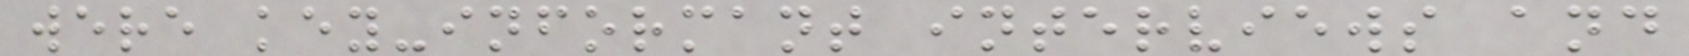were key-informant interviews and
